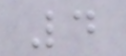4
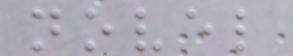novel
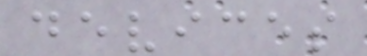devices
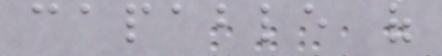capable of
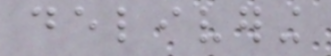delivering
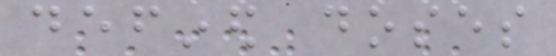defined doses
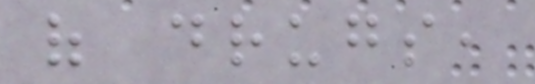of drugs,
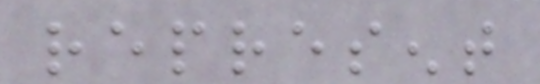represent
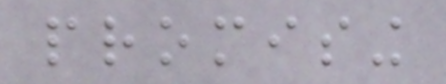promising
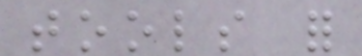tools for
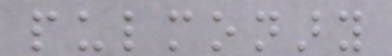pulmonary
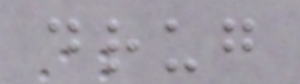drug
